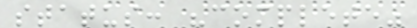status: "complete"
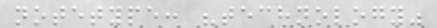notetype: "technology"
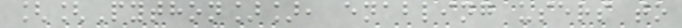[[Python]], enabling users to
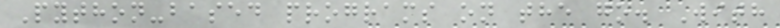Python-based programs on the go. With
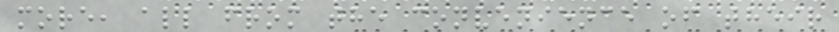more, all from the convenience of their
